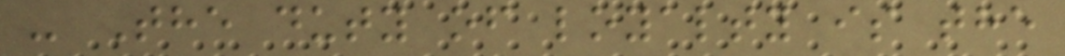- The duty of loyalty is the
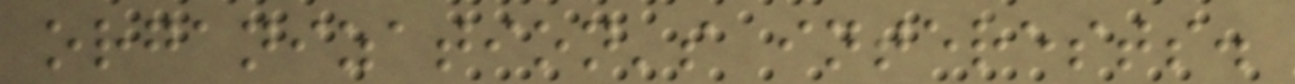organization's interests.
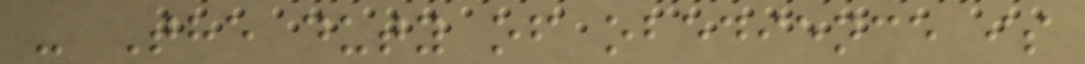- The duty of obedience is
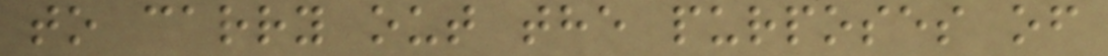to carry out the purposes of
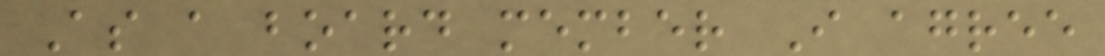As a board member I agree
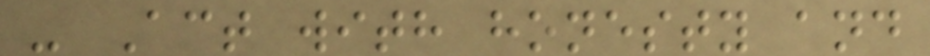- Act with honesty and
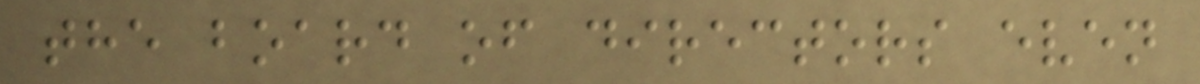the board of directors even
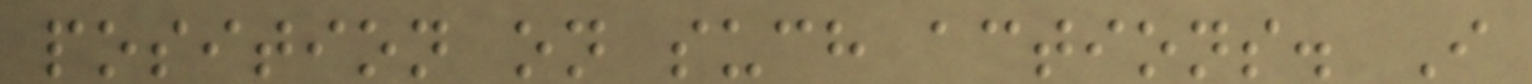position on such actions. I
